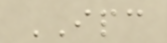IPC
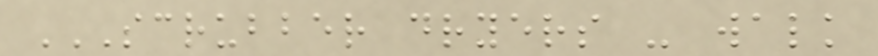SCRUBBER DRYERS - WALK
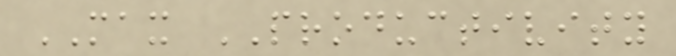MAX PRODUCTIVITY
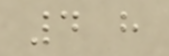4 h
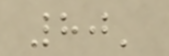80'
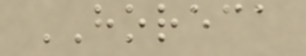HORECA
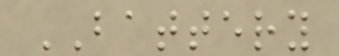BATTERY
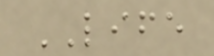LIFE
